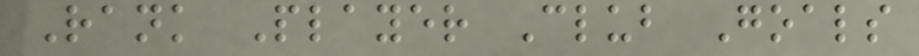Rank Player Club Goals
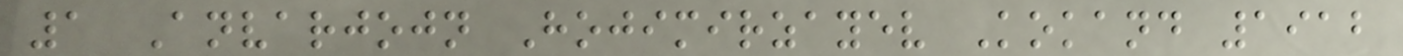1 Anvarjojn Hojimirzayev Kokand 1912
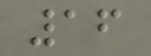16
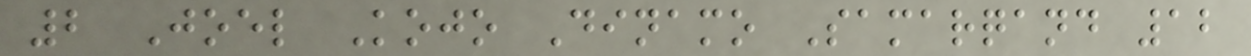2 Joel Kojo Dinamo Samarqand 12
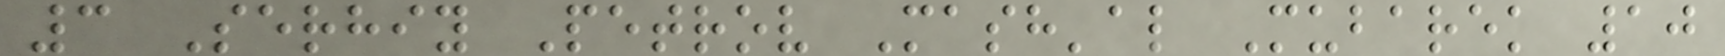3 Serhiy Petrov Mash'al Mubarek 10
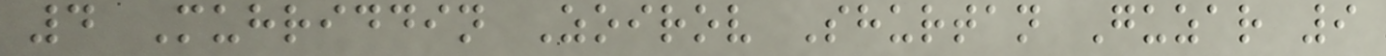4 Muhriddin Zoirov Shurtan Guzar 9
